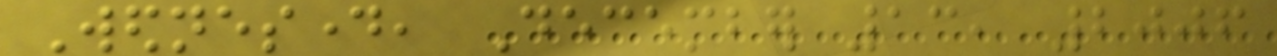Wednesday, December 13, 2006
